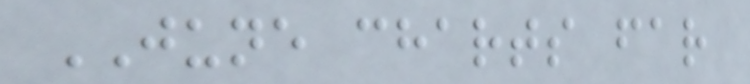JUNE charts far
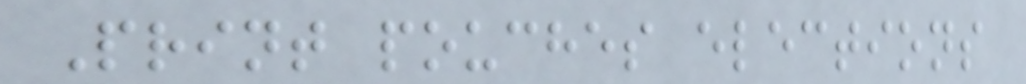Print pouches elections
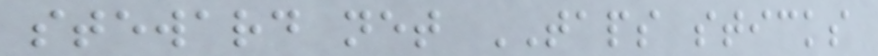steward net TAPS sticks
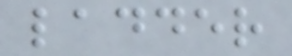ladder
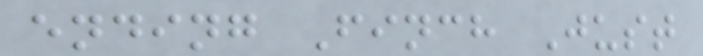ending Finch Just
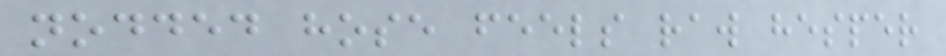nodded hose feels raw hesper
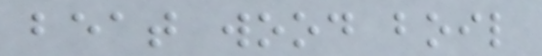beat wood boil
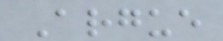Argue
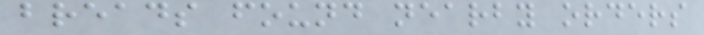breads found nearby orders
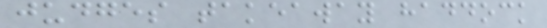judges takeaway haddock
